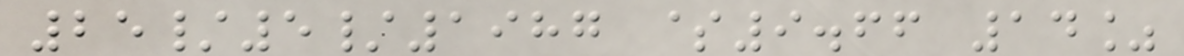25/5/1987 $9.66 14%
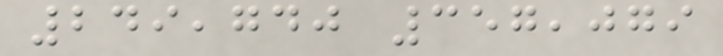249,740 357,079
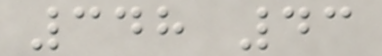348 43
